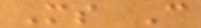Ms C
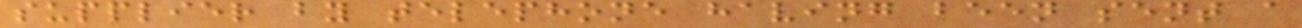supplier by telephone having been sent a
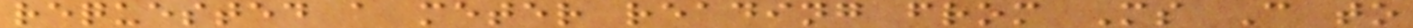requested a meter reading from Ms C to
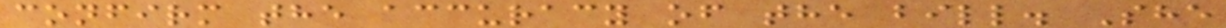confirm the accuracy of the bill. She
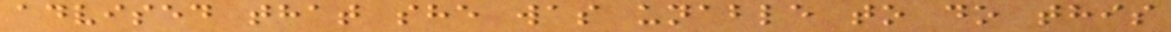advised that she was unable to do this
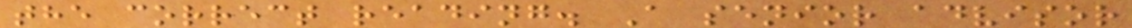the correct reading. A senior advisor
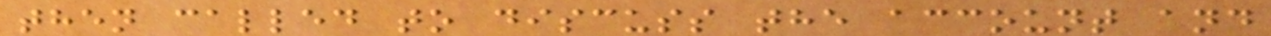then called to discuss the account and
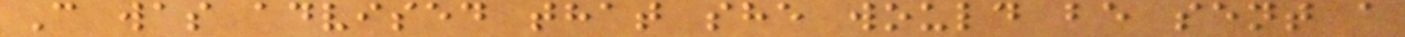C was advised that she would be sent a
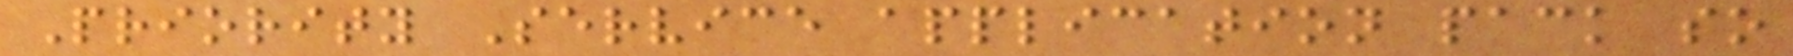Priority Service application pack so
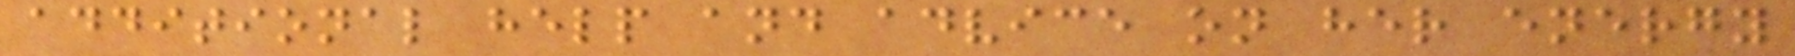additional help and advice on her energy
